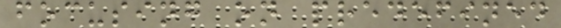focusing on predefined
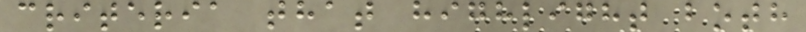criteria that highlight both
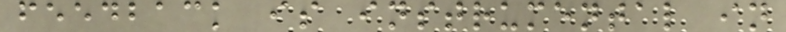feedback is instrumental in
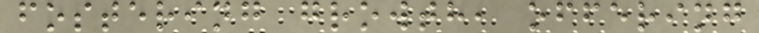fostering growth, offering
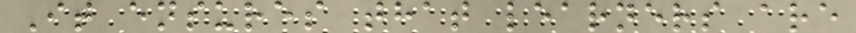It ensures that learners are
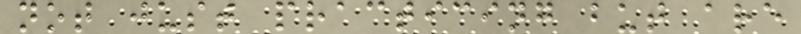not just practicing but are
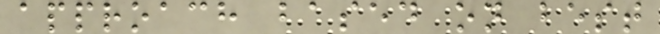approach based on best
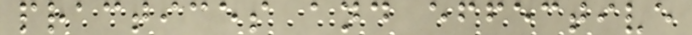practices and effective
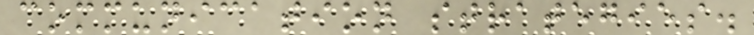communication strategies.
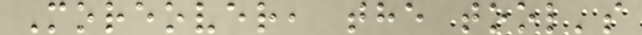Moreover, the tool's
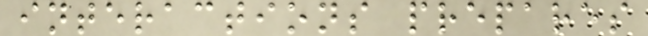interactions prepares
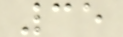35
